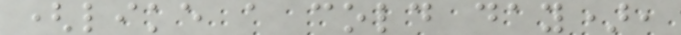(like a cold day),
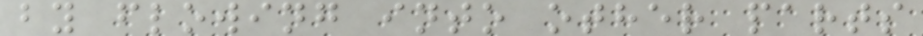by flowing into other parts
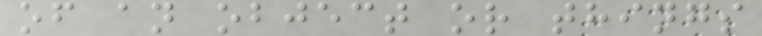of an object or things
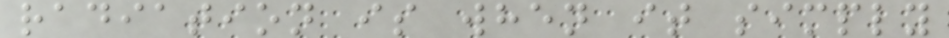radiation is when it simply
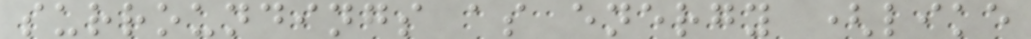surroundings as energy (like
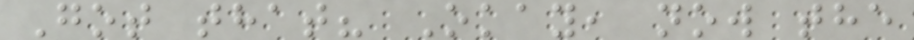Got that? Okay, now the
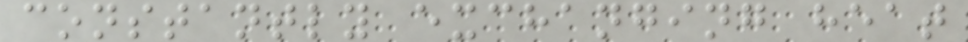constantly exchanging heat
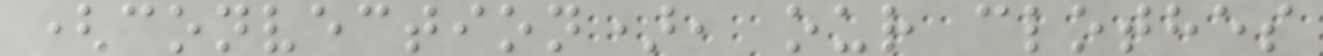(convection), our clothes
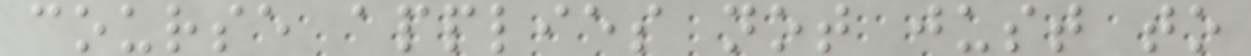course applies not just to
